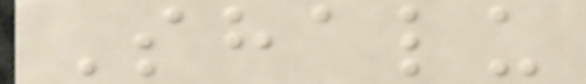Shalu
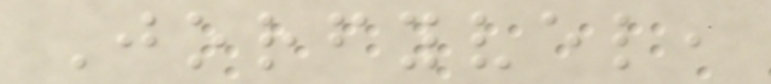Jorfyvel,
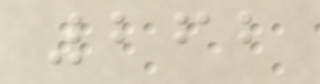262
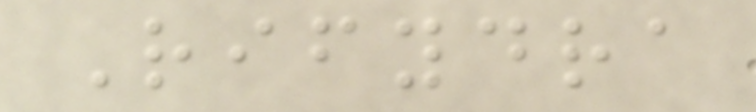Rifydra
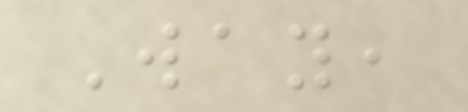Way,
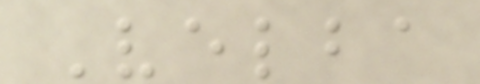Velba
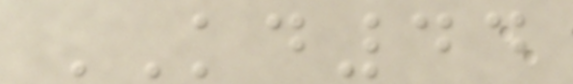KD44
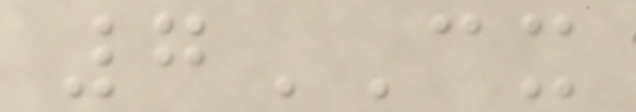7CX
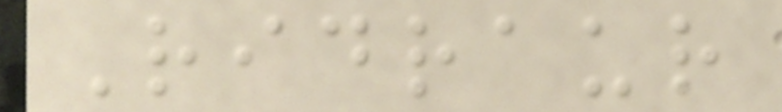Ridraur
